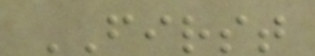FIRST
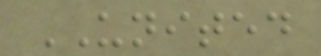UNITED
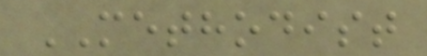METHODIST
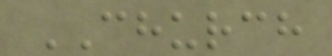CHURCH
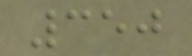350
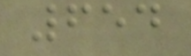654
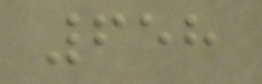658
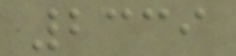2339
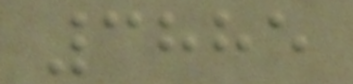3885
